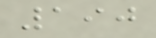190
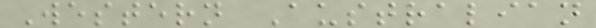Western Australian
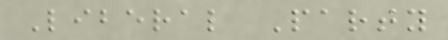Liberal Party
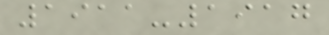1911-1917
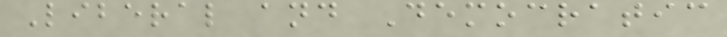Liberal and Democratic
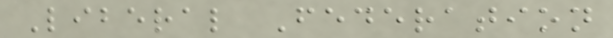Liberal Federation
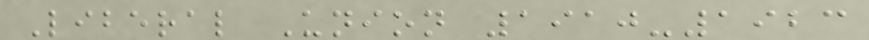Liberal Union 1910-1923
